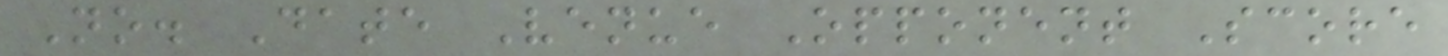No. Date Venue Opponent Score
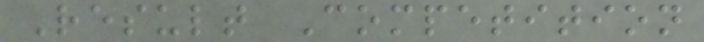Result Competition
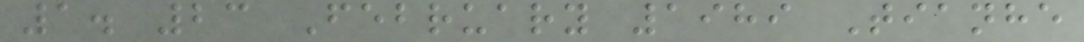1. 23 February 1989 Tianhe
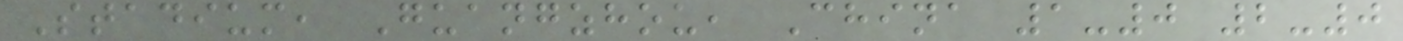Stadium, Guangzhou, China 1-0 2-0
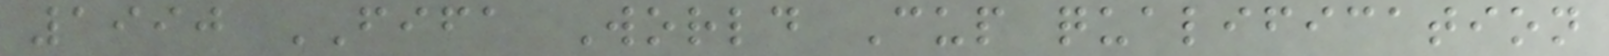1990 FIFA World Cup qualification
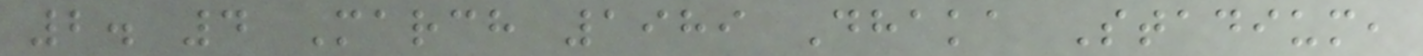2. 4 March 1989 Dhaka Stadium,
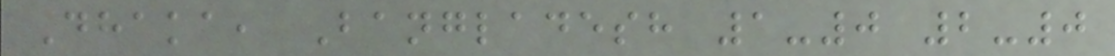Dhaka, Bangladesh 1-0 2-0
